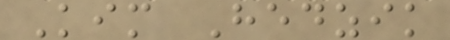Kim Hedzik
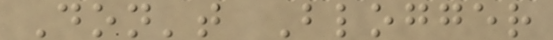Don't Blogger
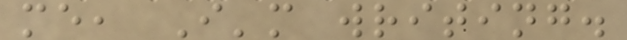me, I'm writing.
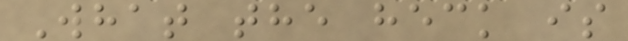What the heck is
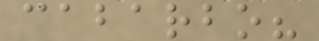cabarbo?
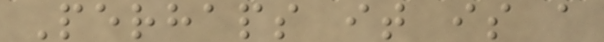Perhaps it is a
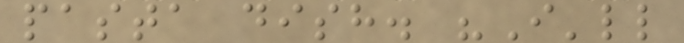pasta dish. "I'll
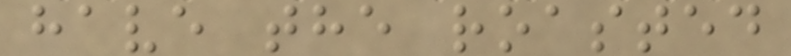have the roasted
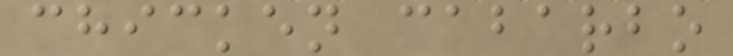chicken cabarbo
